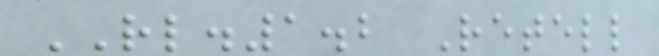RL.1.2 Retell
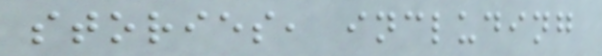stories, including
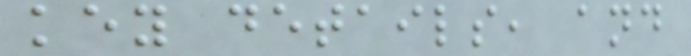key details, and
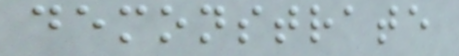demonstrate
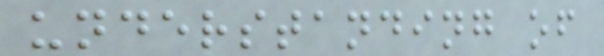understanding of
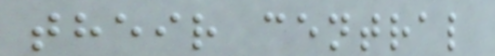their central
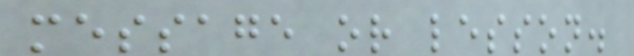message or lesson.
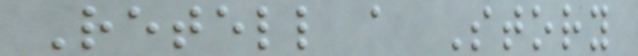Retell a Story
